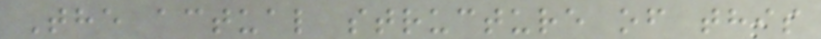The actual structure of this
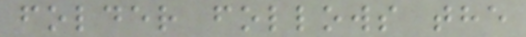folder follows the
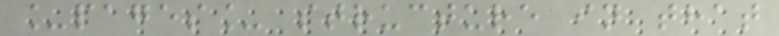_pages_ structure in that
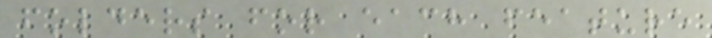folders for each feature
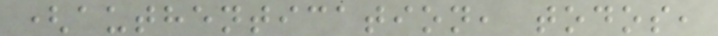(authentication, todos,
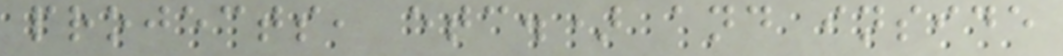projects, etc.) and inside
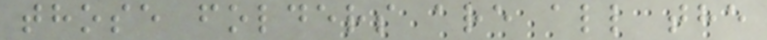those folders are all the
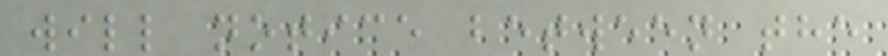will notice between the
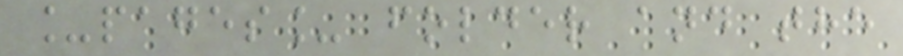_pages_ folder and the
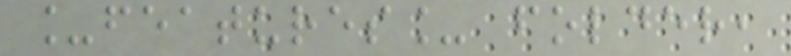_features_ folder,
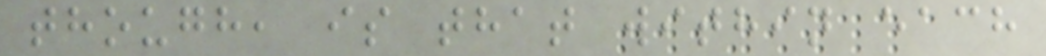though, is that within each
